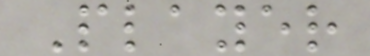Player
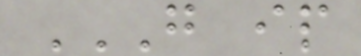G IP
